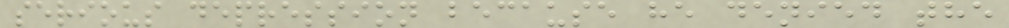serious depression because he denied the
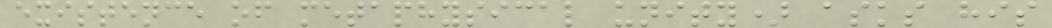existence of metaphysical unity) asks his
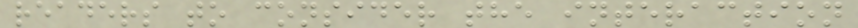readers to consider the interaction
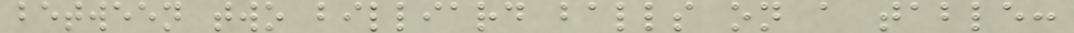between two billiard balls on a table:
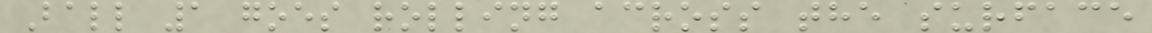Ball 1 goes rolling across the surface
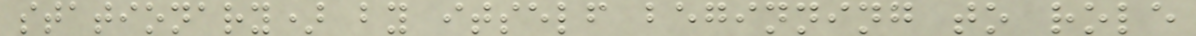stationary) by itself beginning to role
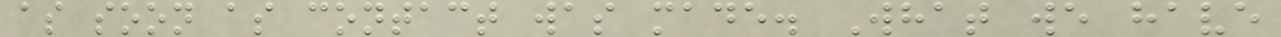as soon as contact was made. What we have
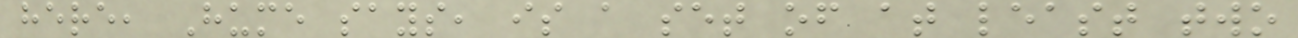here, Hume says, is a set of at least two
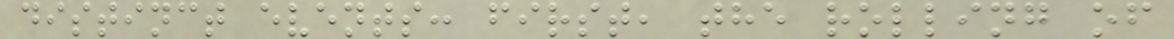distinct events: first, the rolling of
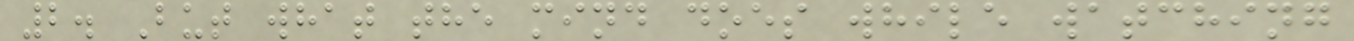2. But what the mind does while watching
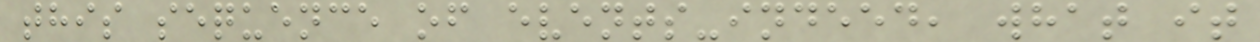this sequence of events-indeed, what it
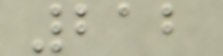212
